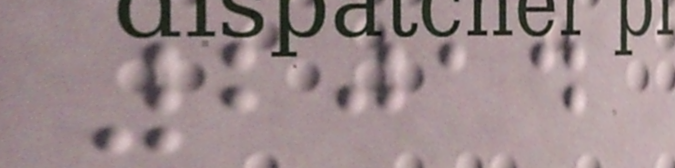2014
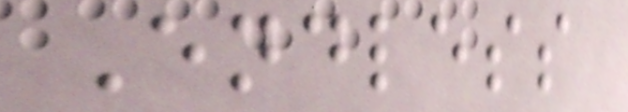Endless
